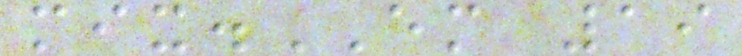mix.EM 19
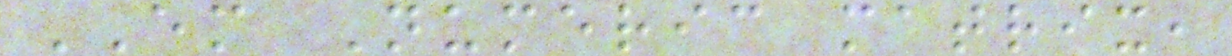EM Numeric matrix,
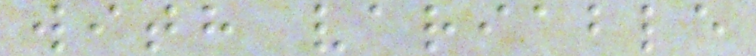with variable
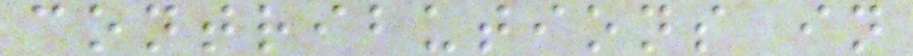contributions in
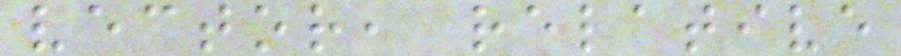vector, relative
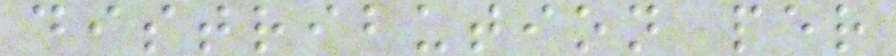distribution per
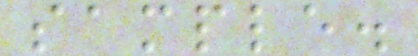sample.
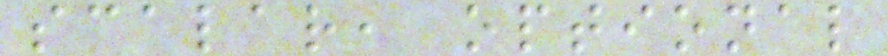scalar, optional
